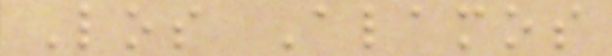Los Alamos
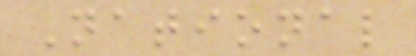National
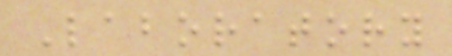Laboratory
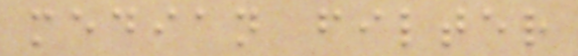median filter
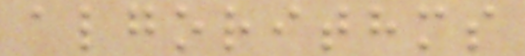algorithms
